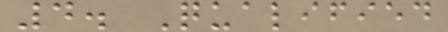4. Qualified
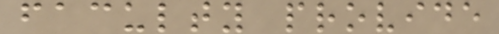faculty provide
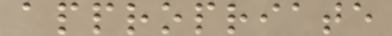appropriate
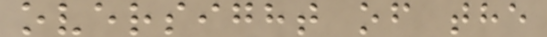oversight of the
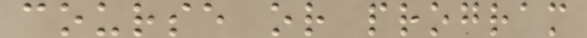course or program
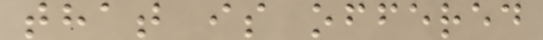that is offered
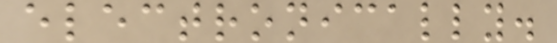electronically.
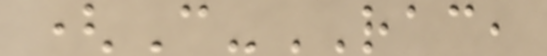(C-RAC,
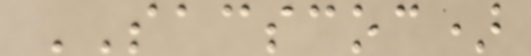SACSCOC)
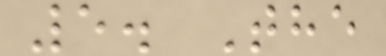5. The
